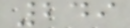249
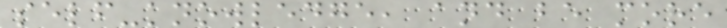self-knowledge, and be more
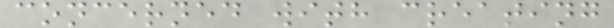concerned with creating
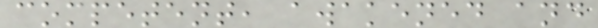competent, awakened and
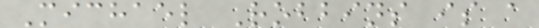Michael Robbins is a
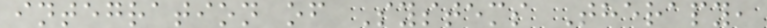integration of Systems Therapy,
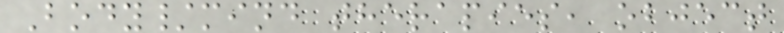Body/mind therapies, object
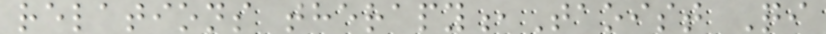relations therapy,Taoist Qi
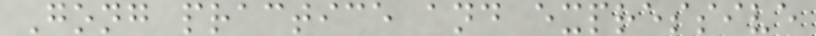Gong practice and expressive
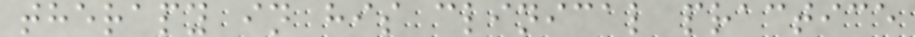therapy in his clinical practice
